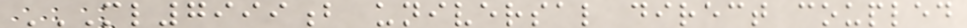ML7999B UNIVERSAL DIRECT COUPLED
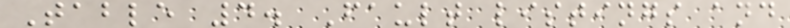Table 4. Fault listings and
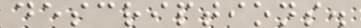descriptions.
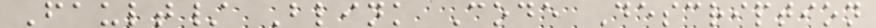Fault/ Blink Code Description
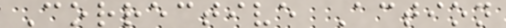Corrective Action
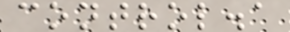control.a
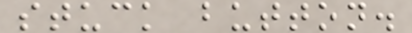stuck button.
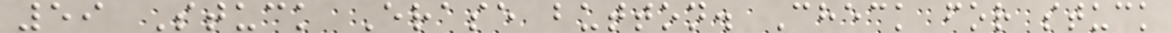59 Stuck Erase button. Check for stuck
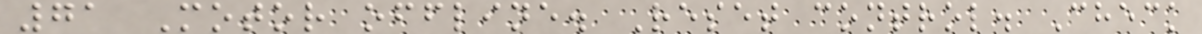71 Motor offline. Reset control. Check
